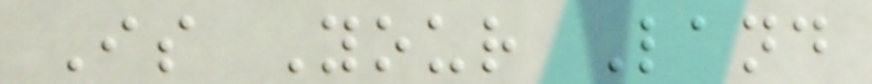Is Your Land
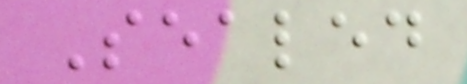Sealed
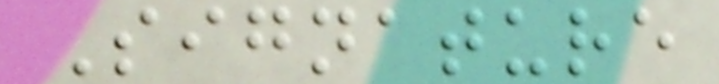Signature
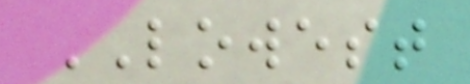LOWEST
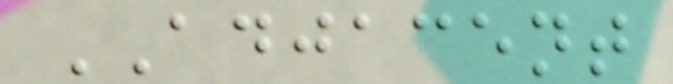ADJACENT
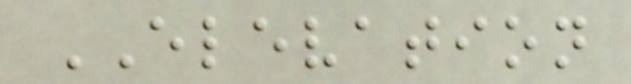ELEVATION
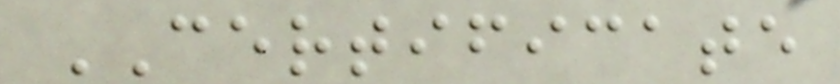CERTIFICATE
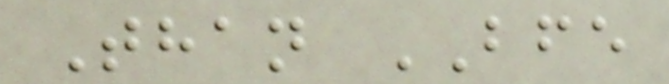Than BFE
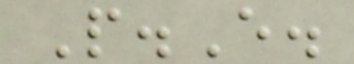P.E.
